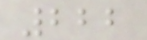222
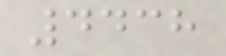4438
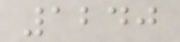1240
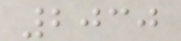2030
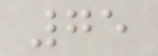75
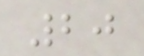20
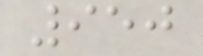950
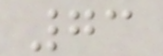73
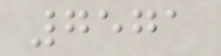7571
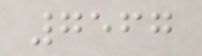7567
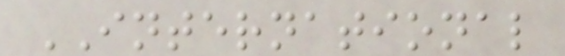INTERNATIONAL
